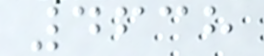4638
